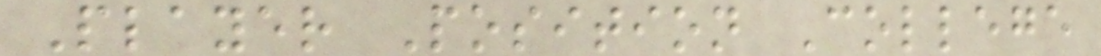Player Position College
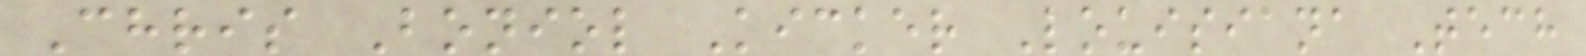Chris Boniol Kicker Louisiana Tech
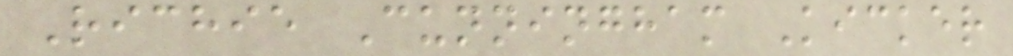Richie Cunningham Kicker
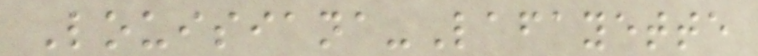Louisiana-Lafayette
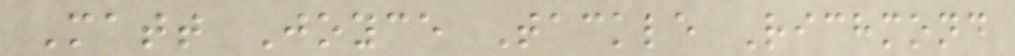Matt Joyce Tackle Richmond
